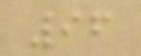96
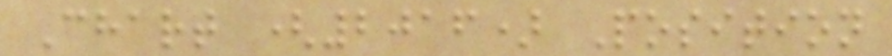Chart (2016) Position
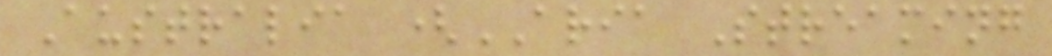Australia (ARIA Streaming
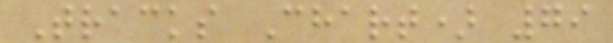Tracks Chart) 79
